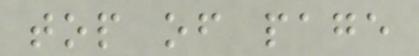top of page
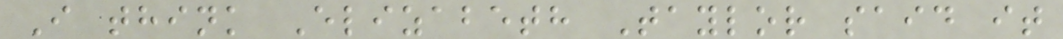I think Elizabeth Taylor said it
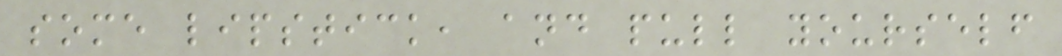some lipstick, and pull yourself
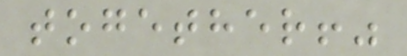together!"
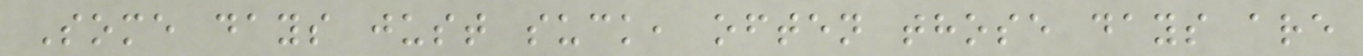Some days just suck, often those days are
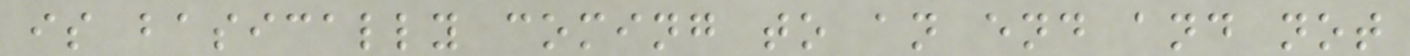is basically coming to an end and not
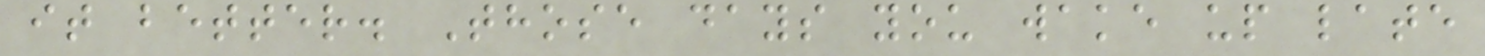it better. Those days you wake up late
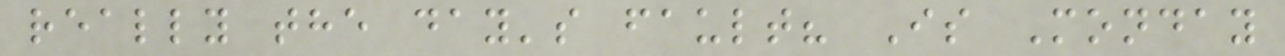really the day's fault? Is Monday
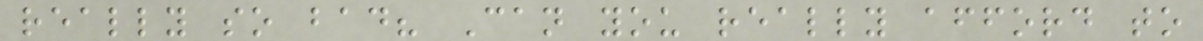really so bad? Can you really afford to
